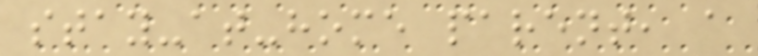stay-at-home parent, a
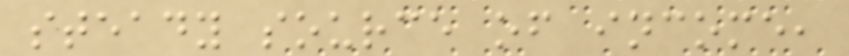steady source of income,
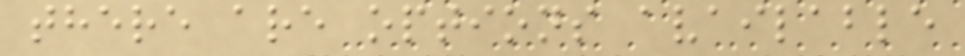there are options available
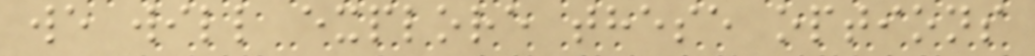we will explore these options
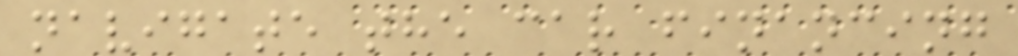navigate the car financing
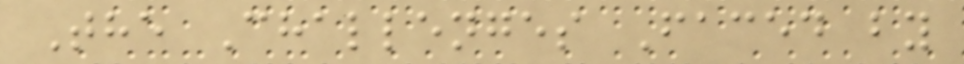The Challenges Faced by
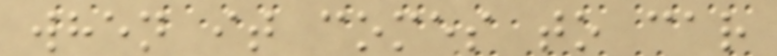when it comes to car
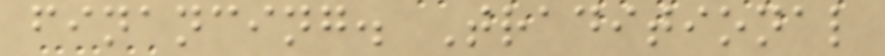financing. Traditional
